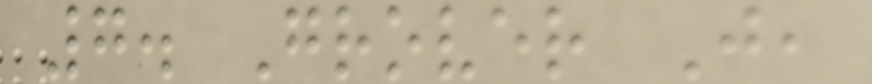7. Grover J,
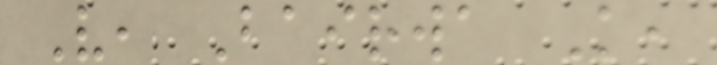V, Bairwa K,
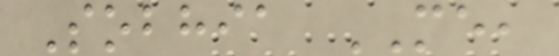Sobhia ME,
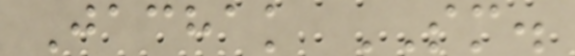Jachak SM.
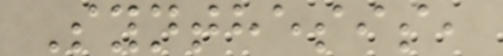Synthesis,
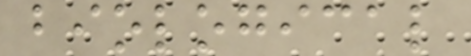biological
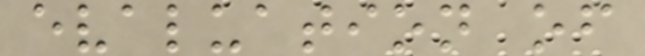evaluation of
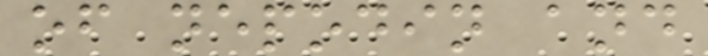of nepodin and
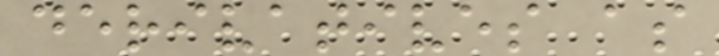derivatives as
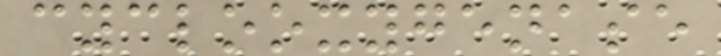cyclooxygenase
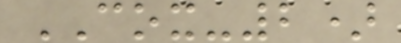COX-2)
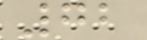72
